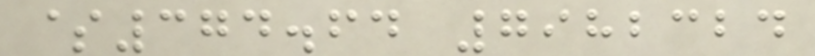$374.64 7982324
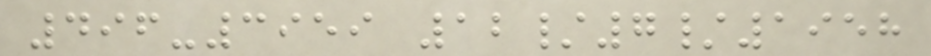496-3959 12/7/1958
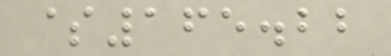$165.22
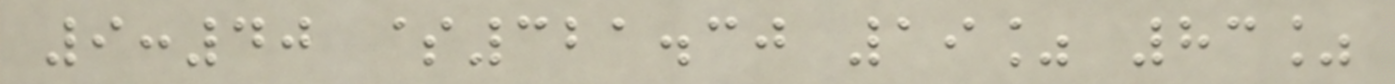9:40 $321.30 19% 83%
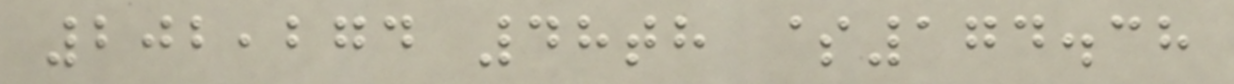202,274 48th $174.38
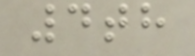4th
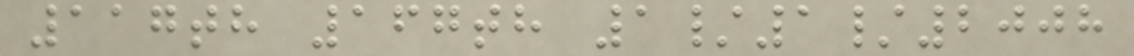117th 167th 1/1/2008
